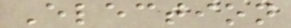Election
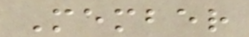Member
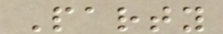Party
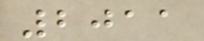2011
